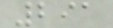291
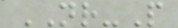NR-P
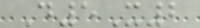D5X2
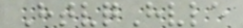HtvqHvle
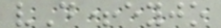vD+eyjo
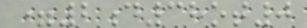=2d38ot0
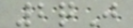2qJ
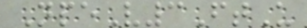NpeV3FtU
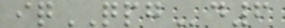iqQPGd6
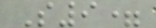S9=
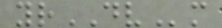yrDVm
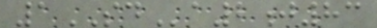1SDa2j83
